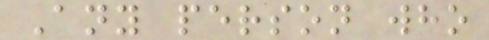Any person who
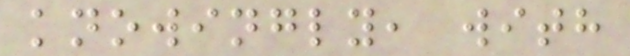knowingly, with
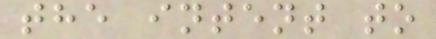the intent to
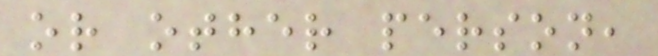or other person,
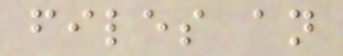files an
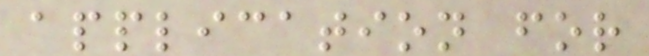application for
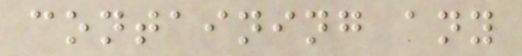containing any
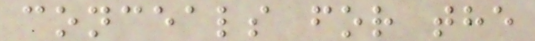conceals for the
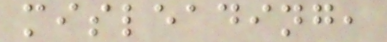misleading,
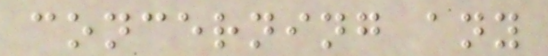concerning any
